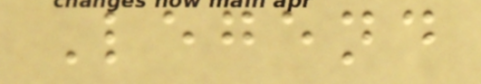Legend
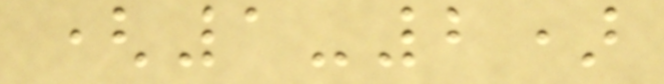(1-2)
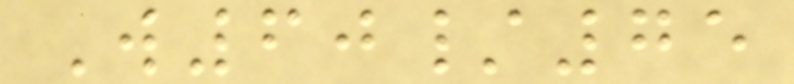W60/75
